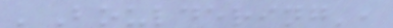'Bouldering',
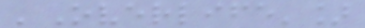'Overlife']
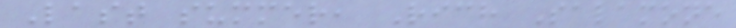Last summer, Rich Salamone
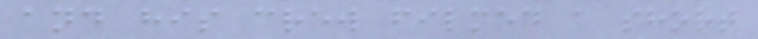and his crew filmed a short
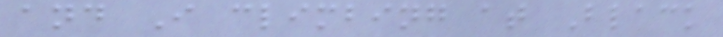and I climbing at Black
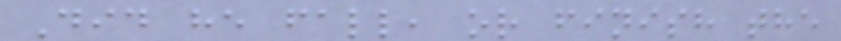Did he fall, or finish the
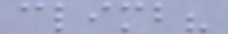climb?
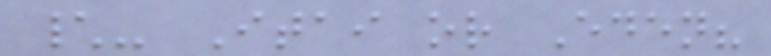\- Itai or Eden?
